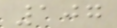107
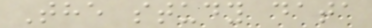The study data
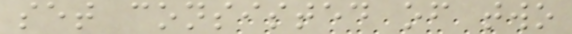set consisted of two
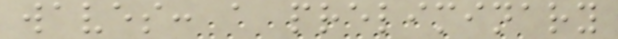waves: a preliminary
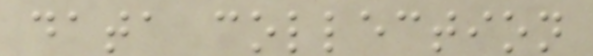data collection
